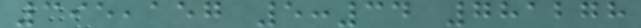395,157 5:34 781278
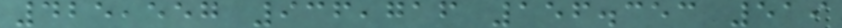425,557 936,716 156.353 519
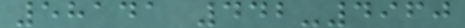58141 442-4960
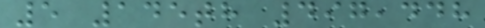5 145th 497,448
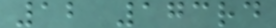12 173rd
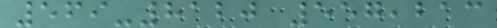569-8120 557,213
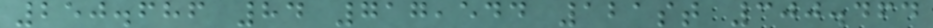250.686 84 717,544 121st 300.464
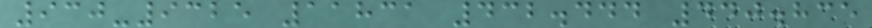930-9325 11831 432.444 440.835
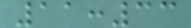11:33
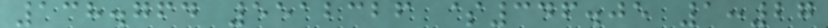138.764 5512326 $346.05 1:27
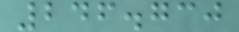246.730
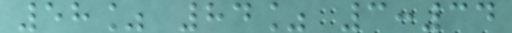58% 84% 3:34
